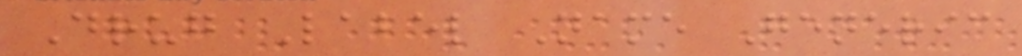Drug Label Name Generic
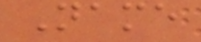Name
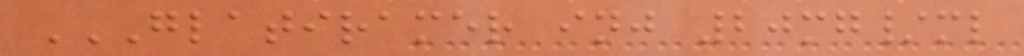GLATIRAMER INJ 20MG/ML
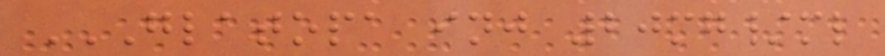GLATOPA INJ 20MG/ML
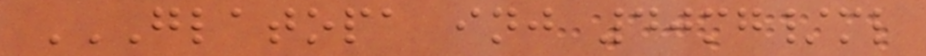GLATOPA INJ 40MG/ML
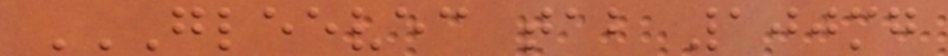GLEEVEC TAB 100MG
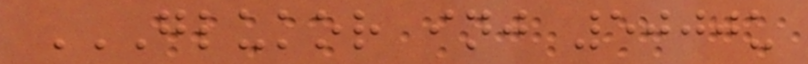GLUKOR INJ 5000U
